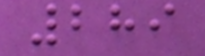289
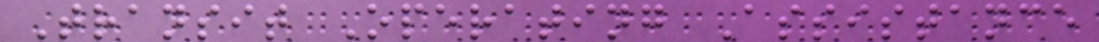Transit Operating Assistance
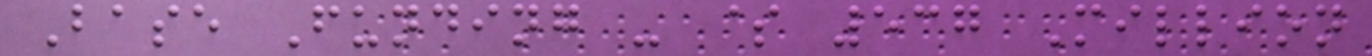Base Funding - $ 537 Million
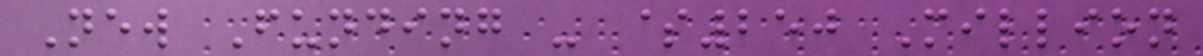New Funding - $250 Million
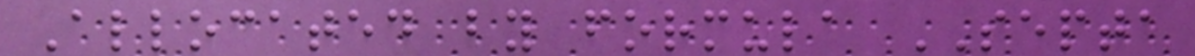Allocated by formula SEPTA
